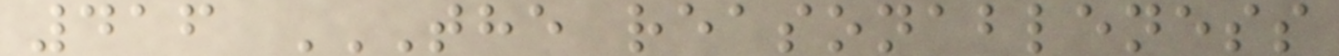416 THE REASONABLENESS
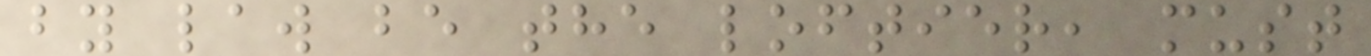by law be the loftier, must
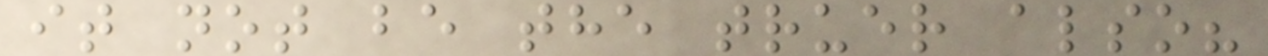it not be the truer also?
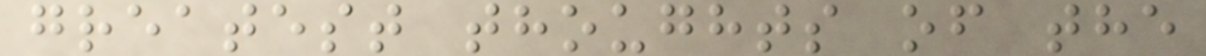greatest thoughts of the
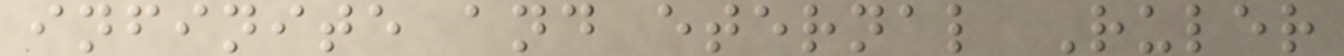infinite and eternal Ruler
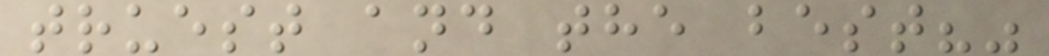truest and the best?"
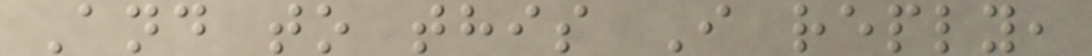And to this I reply,
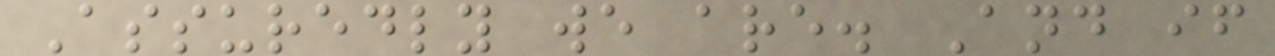Assuredly we are. And if
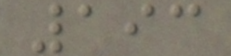193
